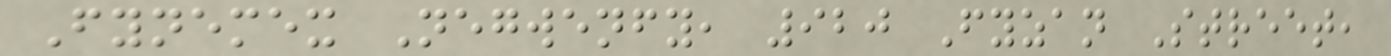Fynemex Negwenfy, 920 Fyzan Street,
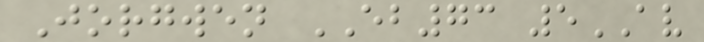Jorgwen EB73 5AV
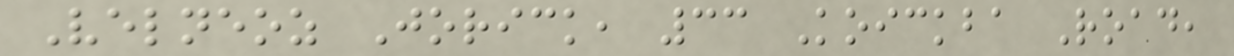Velneoz Jorick, 33 Koickba Road,
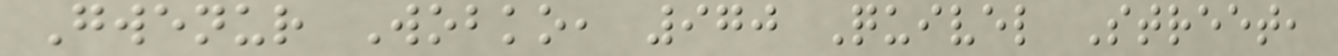Gwenur Wobko, 970 Quivel Street,
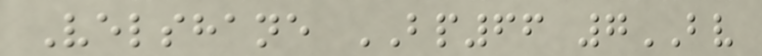Velshane BP66 7BV
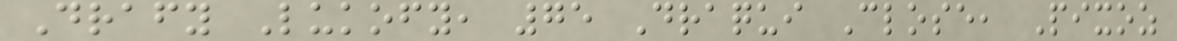Drafy Lukofy, 75 Draqui Close, Pixoz
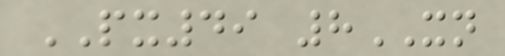PX49 8XN
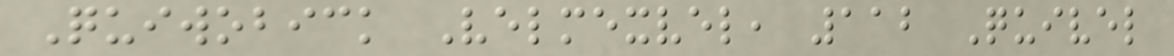Quiwobick Velmexvel, 112 Quivel
